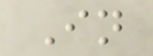In
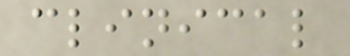clinical
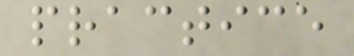practice
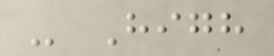- High
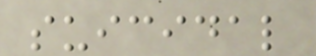suicidal
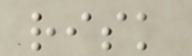risk
